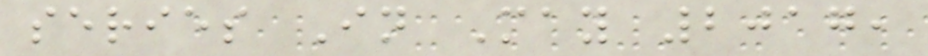series In May 2017,
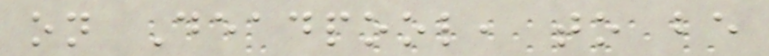on Deadpool, to be
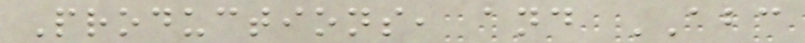Productions, and ABC
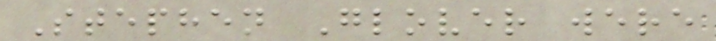Stephen Glover were
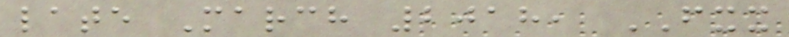late March 2018, FXX
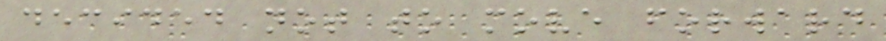decided not to move forward
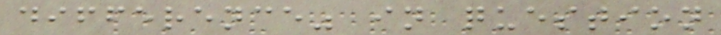difference" in question
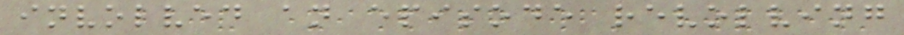involved an episode revolving
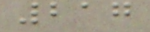217
